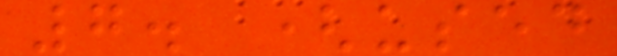7. (used
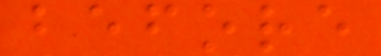before
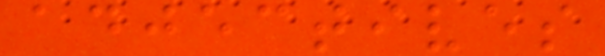adjectives
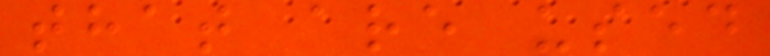that are used
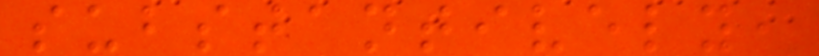substantively,
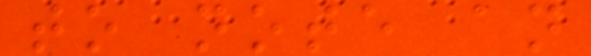to note an
